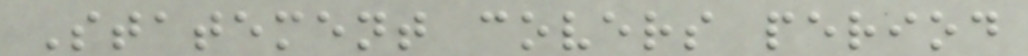Statement covers period
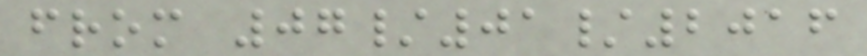from 07/01/2016
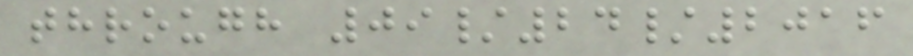through 09/24/2016
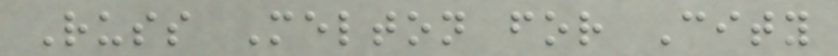Russ Melton for City
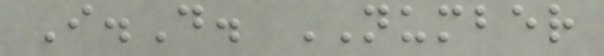I.D. NUMBER
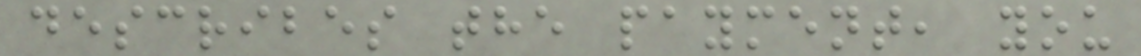describes the payment, you
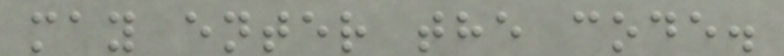may enter the code.
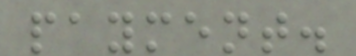payment.
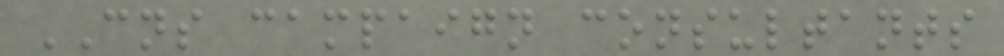CNS campaign consultants
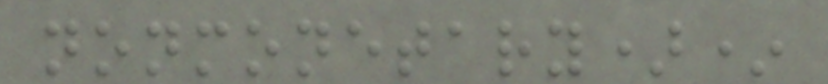nonmonetary)*
